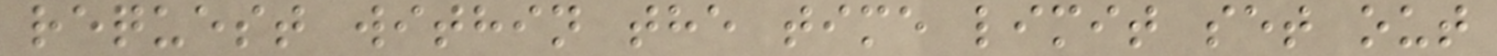request within the time limit set out
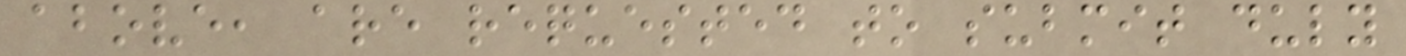above, are requested to submit duly
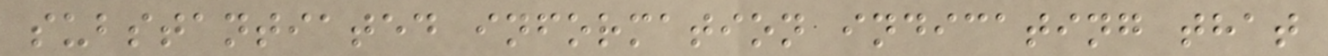substantiated information indicating that
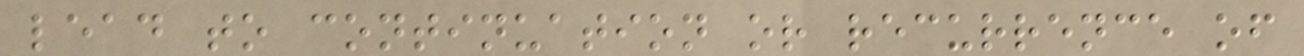lead to continuation or recurrence of
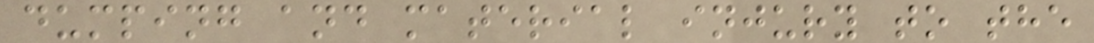dumping and material injury to the
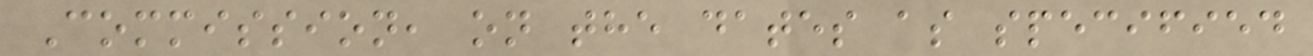Commission, on the dates as specified
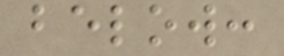below:
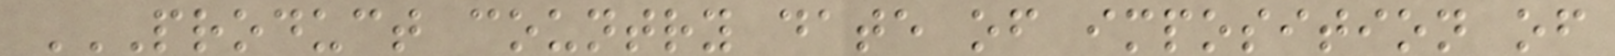PRODUCT COUNTRY DATE OF IMPOSITION OF
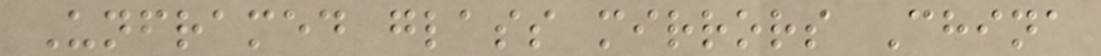Unframed glass mirrors China
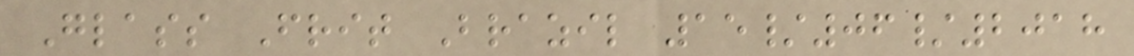Glass Frit Brazil 15/06/2018
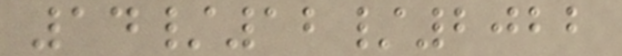14/12/2022
